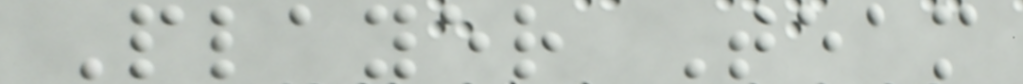Player Team
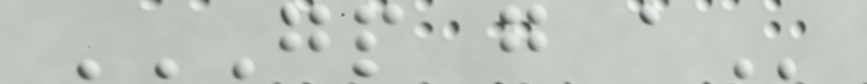GP G A
